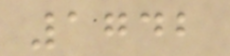1742
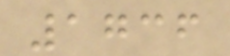1736
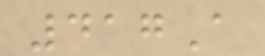417A
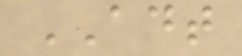ADT
